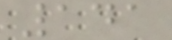141
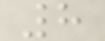8
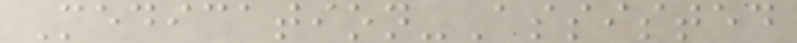Medication-Assisted
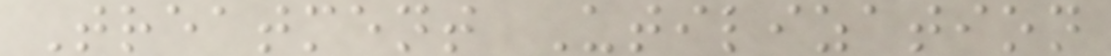Treatment Utilization
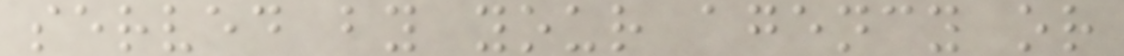served by your agency or
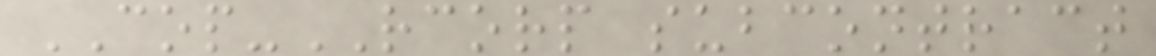COP-RCORP subcontract
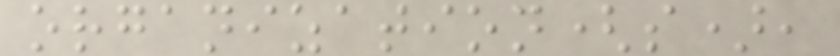organization(s),
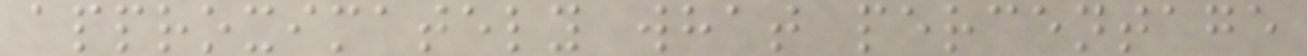approximately what percentage
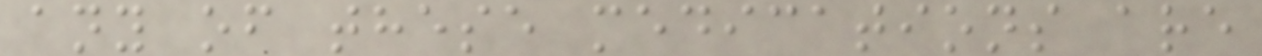any of these medications are
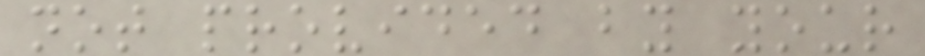not provided by your
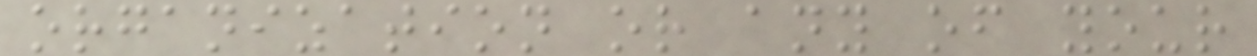organization or any of your
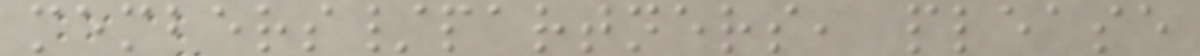members/partners, please
